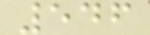546
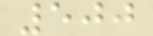500
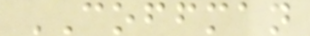COFFMAN
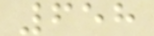658
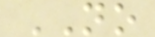NO
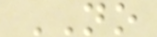NO
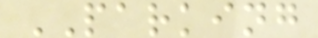PARKING
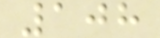108
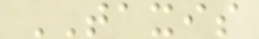TAXIS
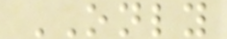ONLY
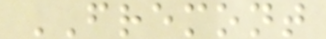FREMONT
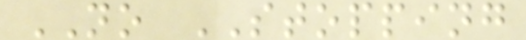NO STOPPING
